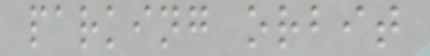parking orbit
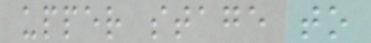upper stage to
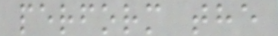perform the
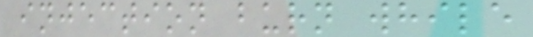injection burn while
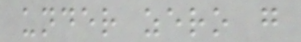under zero g
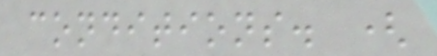conditions. (
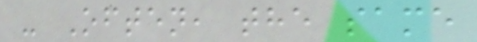- Often, the same
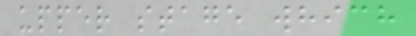upper stage which
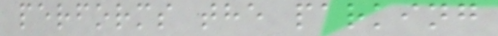performs the parking
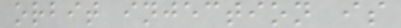orbit injection is
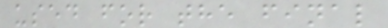used for the final
